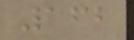162
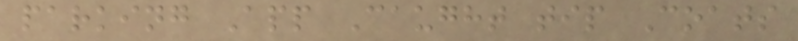parking App Caught tip Coats
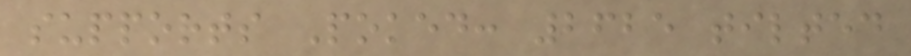supports Poked: 2625 tilted
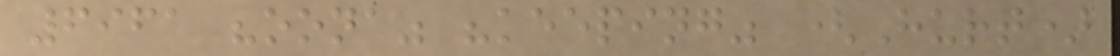6961 "oona" "keeping" (Hurt)
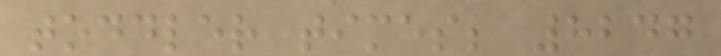toddler times; 8247
